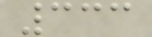333
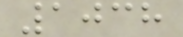1038
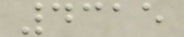4315
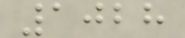1028
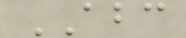ABC
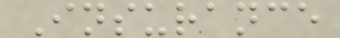Insurance
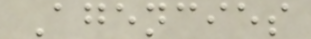Agencies
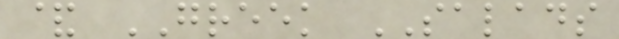& GREEK SALADS
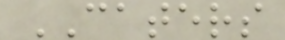CATERS
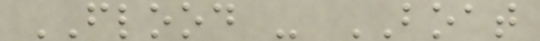FLOOD - BOAT
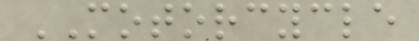MOTORCYCLE
